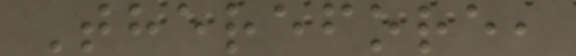Therefore,
